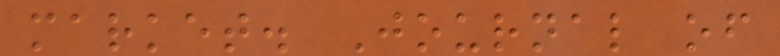market. Journal of
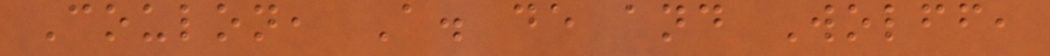Coulon, A. de and Wolff,
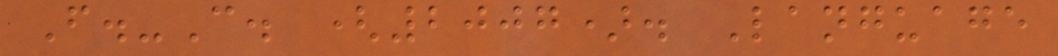F.-C. (2007). Language
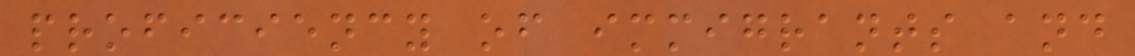proficiency of immigrants and
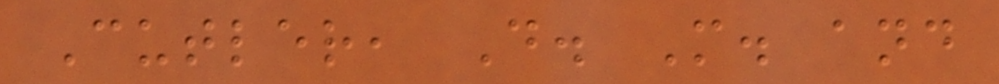Cutler, D. M. and
